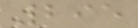295
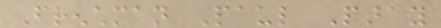Frenchman Paul Paray
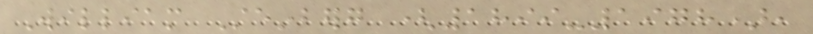William Steinberg (1899-1978),
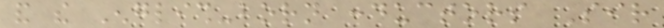and the English-born conductors Sir
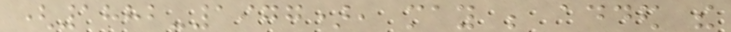(1882-1977), may be added the
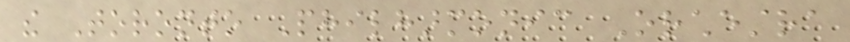the Toronto Philharmonic Orchestra
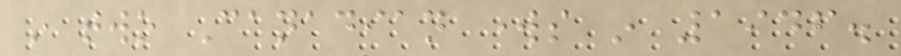in two Canadian works in 1946.
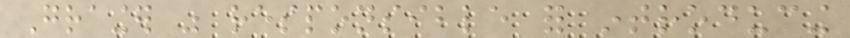Grainger was responsible for introducing
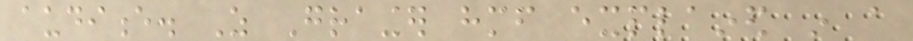audience. As Grainger himself explained in a
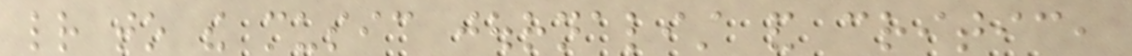letter to the music journalist and critic,
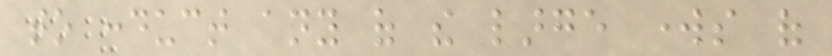to conduct any of the large works of
